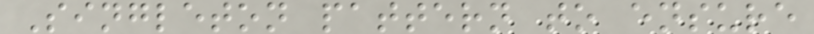Singleton pattern to ensure
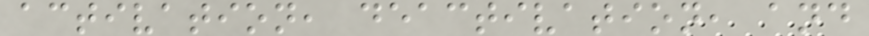activation, deactivation, and
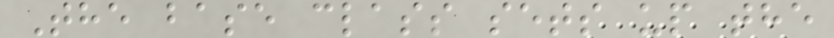The base class sets up the
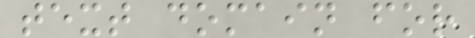text domain for
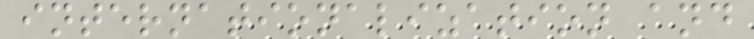internationalization and
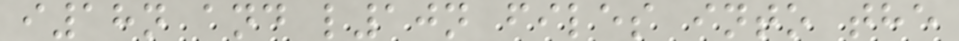i18n and l10n files into the
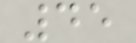45
